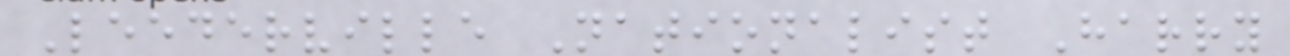Leederville Nationalist Harry
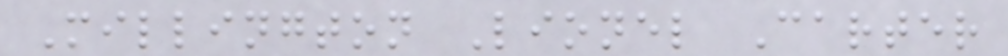Millington Lionel Carter
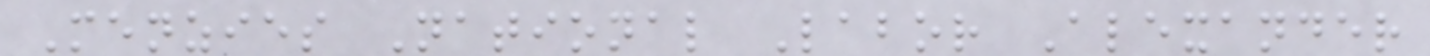Menzies National Labor Alexander
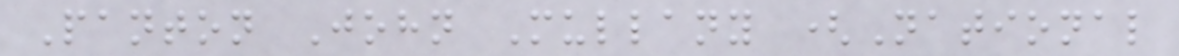Panton John Mullany (National
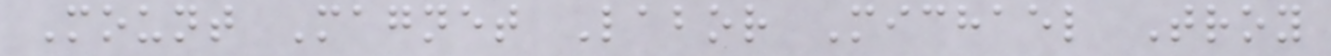Mount Magnet Labor Michael Troy
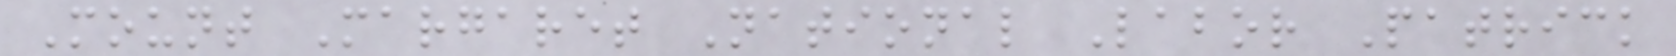Mount Margaret National Labor Patrick
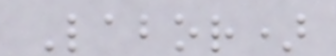Labor)
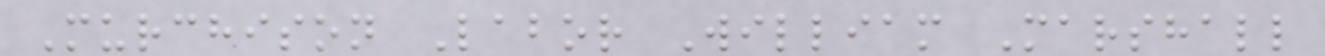Murchison Labor William Marshall
